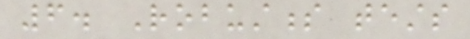6. Robustness tests
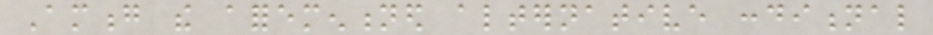Among the aforementioned alternative conditional
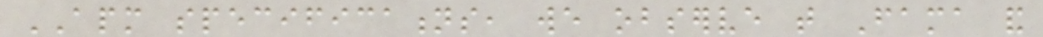APM specifications, we observe that Fama and
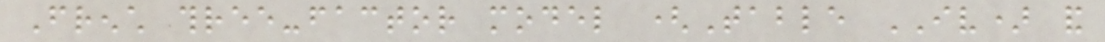French three-factor model (Table IV) and
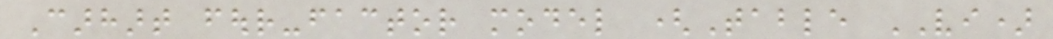Carhart four-factor model (Table VI)
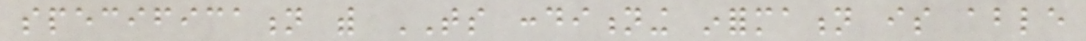specification with TS conditioning information is able
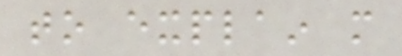to explain more
